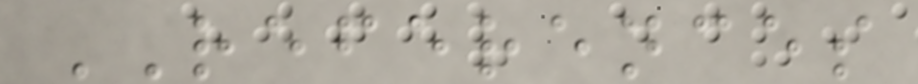REFERENCES
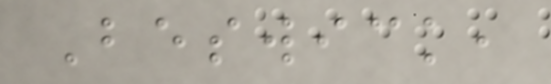Beswick,
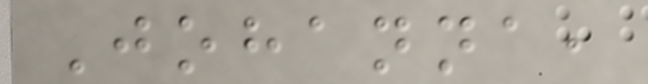Johanna,
